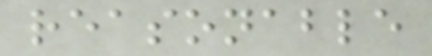reasonable
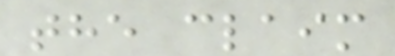the claim
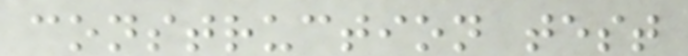construction test
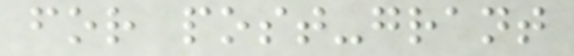for post-grant
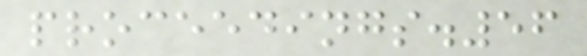proceedings.56
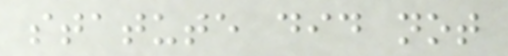statute did not
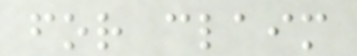for claim
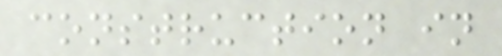construction in
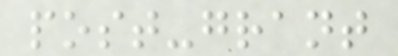post-grant
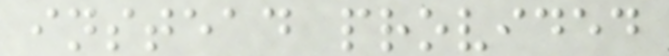instead provided
